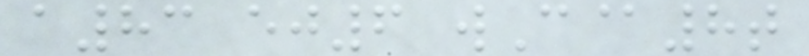a83 ej6 wC@8t
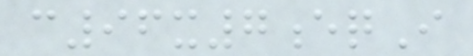c96x7eqI
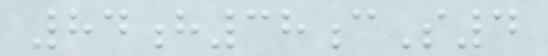84h38cS4
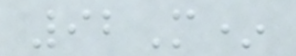92M*
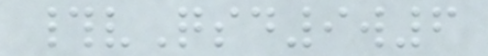#vQsd9w6
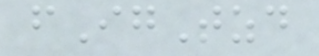fIgTzd
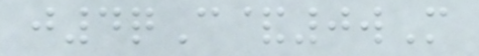j4qC&0wM
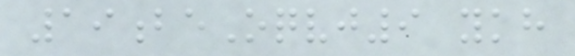19beOqvj9 ykh
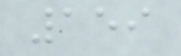159
